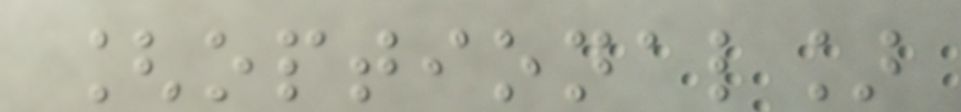[optional]
